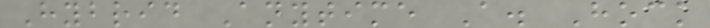Hybrid Anytime A. Hock
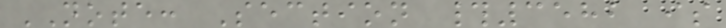NOTE: Section #3582 is
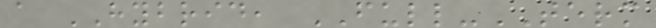a HYBRID, FULL-TERM
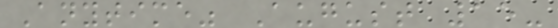Anytime" August 15-
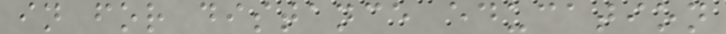in for distance education
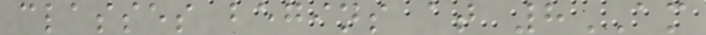classes begins at 8AM
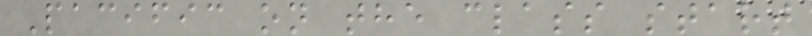Pacific on the class start
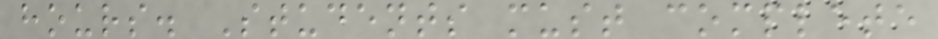hours. Students must complete
